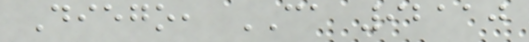Diego, CA 92110
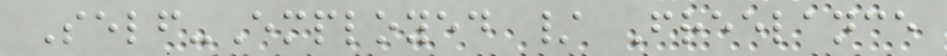Self-Employed / Freelance
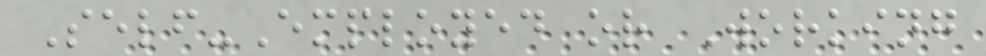Self-Employed or Working
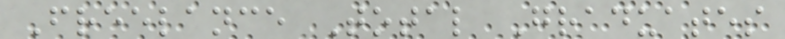Freelance Total Graduates
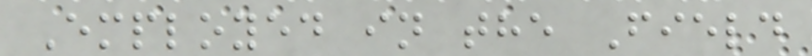Employed in the Field
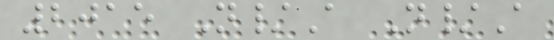2015 N/A N/A
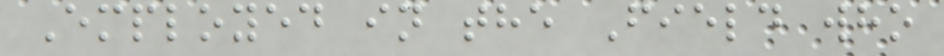Employed in the Field who
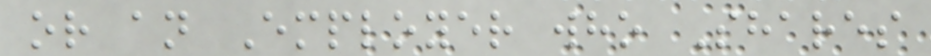or an Employer who Shares
